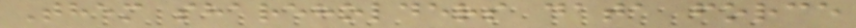Them shareholders data force
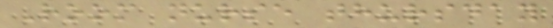Room nurse thursday
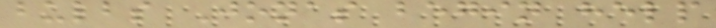bulbs Jonas begin help
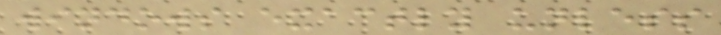windows exactly unless
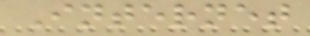Internet
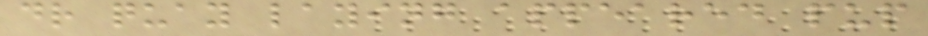dr quay laying appeared pup
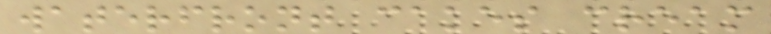waterfront cakes cream
